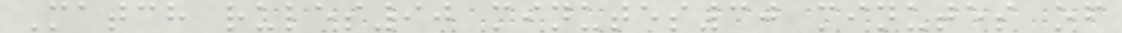Match rules90 minutes30 minutes of
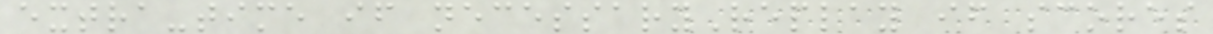extra-time if necessaryReplay if scores
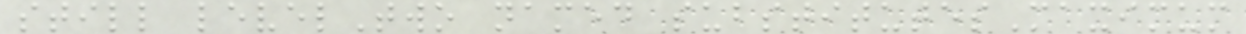still levelTwo named substitutesMaximum
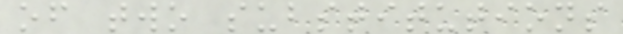of two substitutions
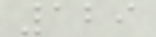129
